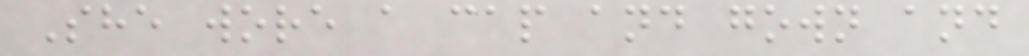She wore a cap and gown and
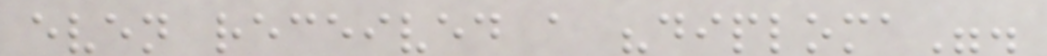even received a "diploma".
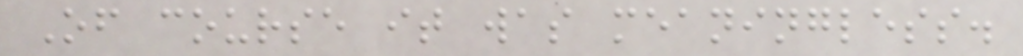Of course it was meaningless.
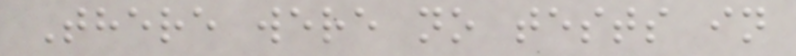There were no tests in
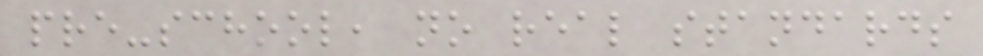pre-school, no real standards
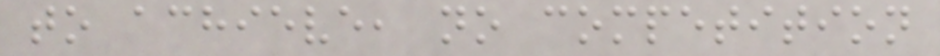to achieve, no competition
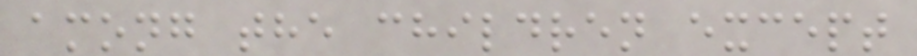among the children except
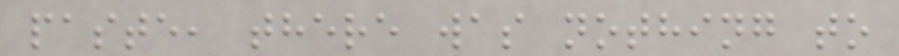paste, there was nothing to
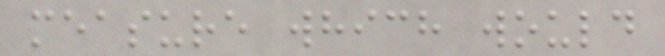measure which would
